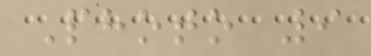Photo 9
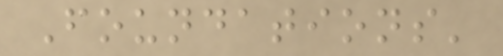Foundations'
